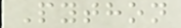Python
